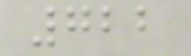722
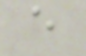e
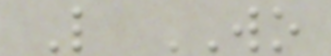L WO
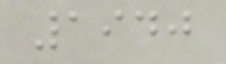1940
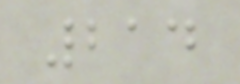214
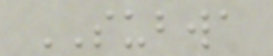SUBWA
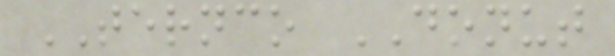TERNCO DONUT
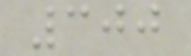300
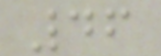46
